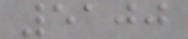5100
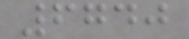6740
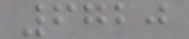6720
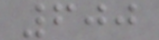600
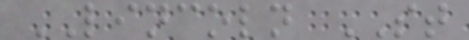LINCOLN ST
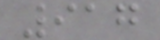917
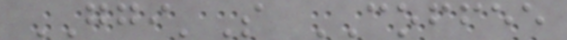GGI'S COFFEE
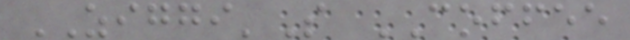ZIGGI'S COFFEE
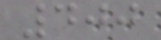400
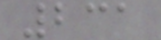231
